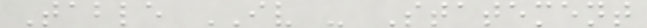Table IV - Statement
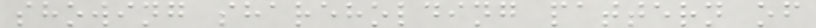showing shareholding pattern of
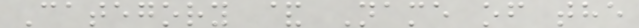Category & Name of the
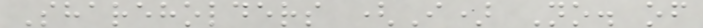Shareholders (I) No. of
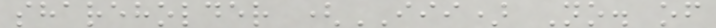shareholder (III) No. of
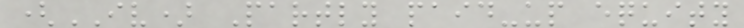(IV) Partly paid-up equity
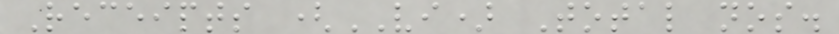Receipts (VI) Total nos.
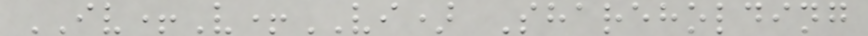IV+V+VI) Shareholding
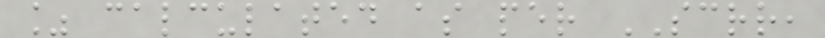% calculated as per SCRR,
